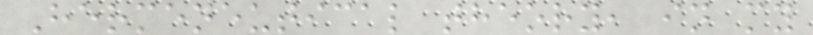Hermeneutical theory, in my
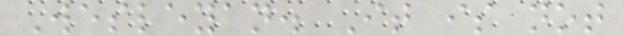Wesleyan. It is not
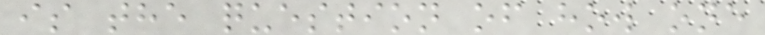is the question of how one
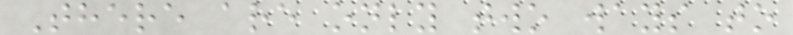There are only two ways to
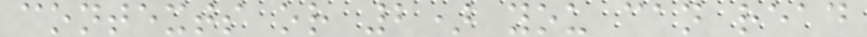contexts or 2) you can read
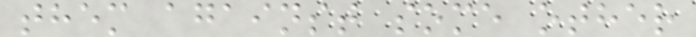them against some other
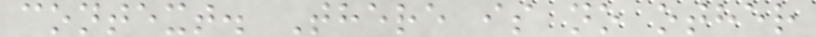context. There is no other
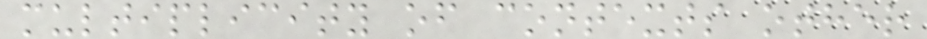multiplicity of contexts other
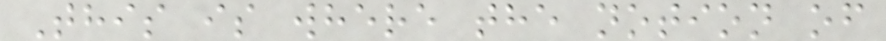This is where the notion of
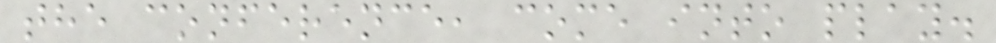the conference, come into play.
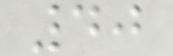40
